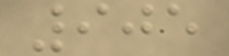905
